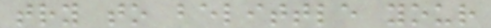try to belittle your
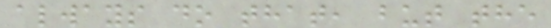always do that, but the
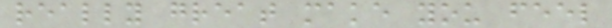really great make you feel
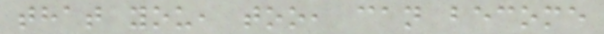that you, too, can become
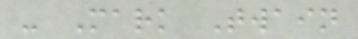- Mark Twain
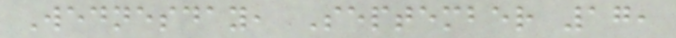Wednesday, September 17,
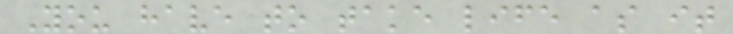You have to take life as it
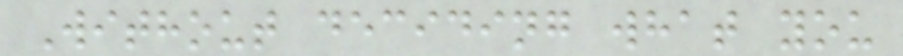Without deciding what you
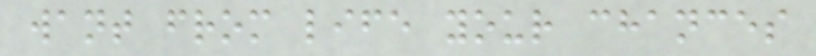want from life your chances
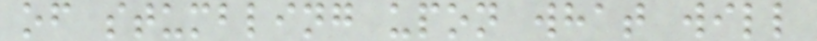of stumbling upon what will
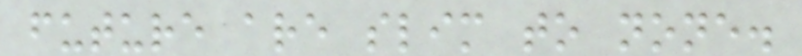future are slim to none.
